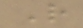R
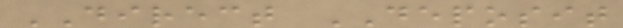DIRECT DEPOSIT
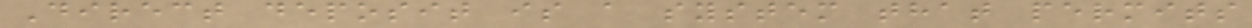Direct deposit is a system that permits
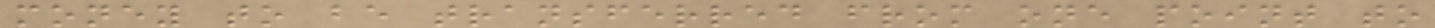money to be transferred from one point to
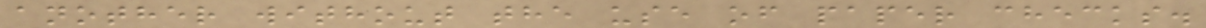another without the use of paper checks.
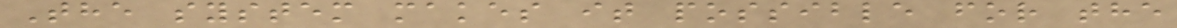The system makes it possible for the
